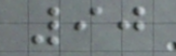90
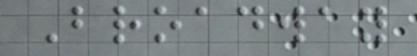Broadway
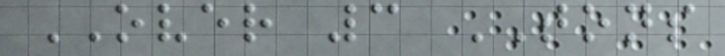OVER 3 TONS
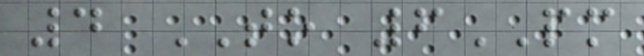4 TO 6PM
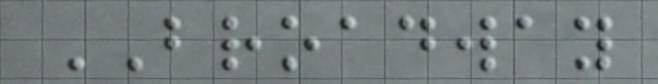BROADWAY
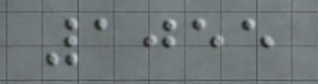1055
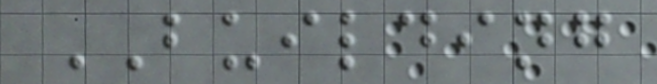BUILDING
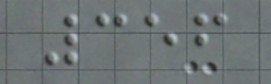356
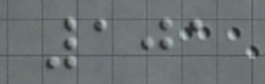101
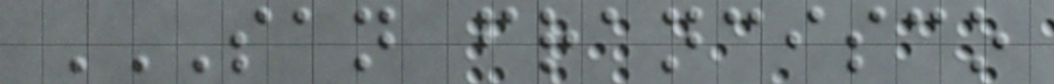SAN FRANCISCO
